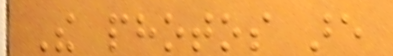The photos are
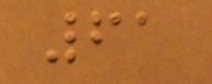61
